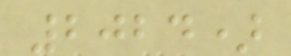2024)
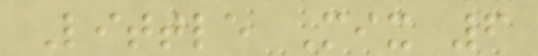Little Mix 6
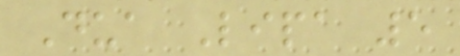Dua Lipa 5
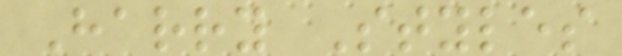Harry Styles
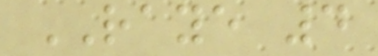RAYE 4
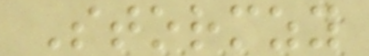Stormzy
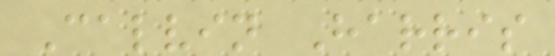Calvin Harris
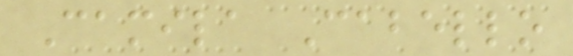Camila Cabello
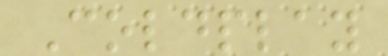Coldplay
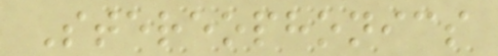Stereophonics
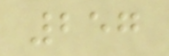257
